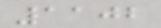1102
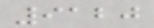9120
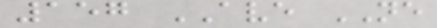157 AVE NE
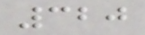320
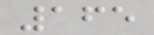165
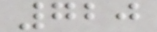720
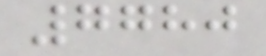7780
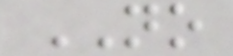NO
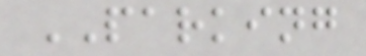PARKING
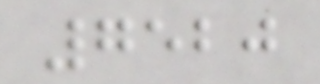7520
